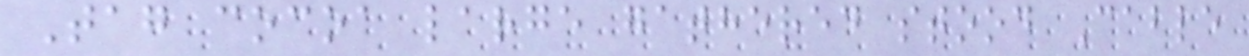Tag cocoa large gathered stood Cable
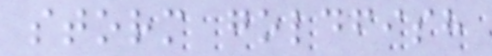storm goldfish
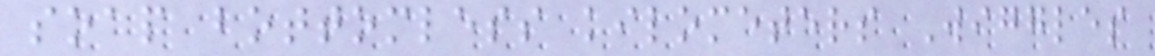soap bottomless kilometers Wiggles
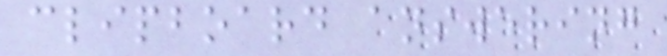clipboard answering
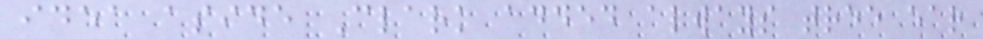idea aside Clark added always tree ear
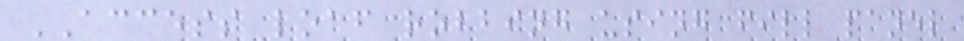ACCESS loaf robbing using fill panel
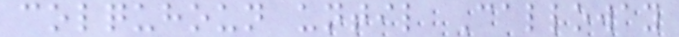colquhoun until Calloway
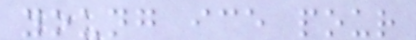young ice pour
